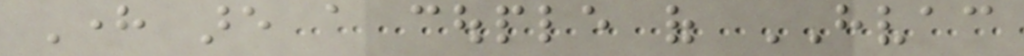Here are a couple of HVAC
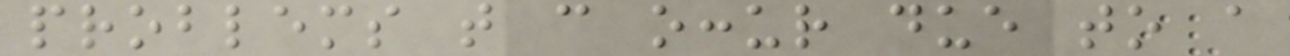problems that can occur due to a
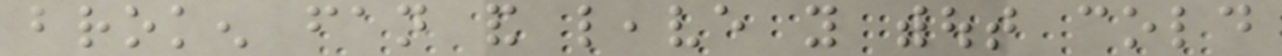broken fan and leave you without cold
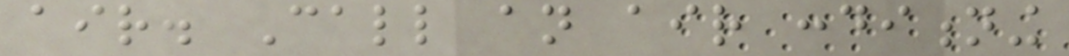air. Call an air conditioning
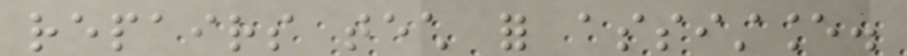repairs tech for assistance.
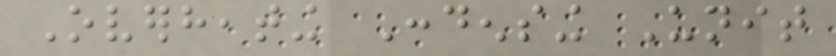Overheating Condensing Unit
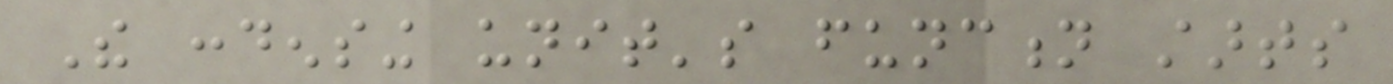The condensing unit's function starts
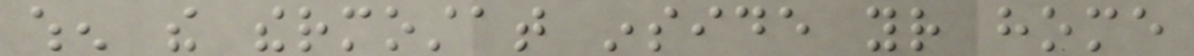when the thermostat inside your home
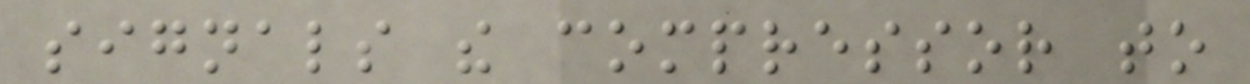signals the compressor to
